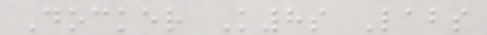Docker K8s Labs
